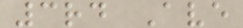3rd Ave
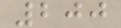200
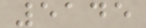5145
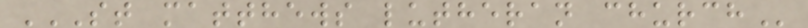ST MATTHEWS LUTHERAN CHURCH
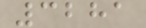3281
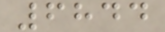6844
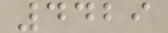4429
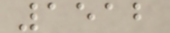1512
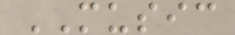MUSIC
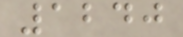1240
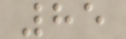85
